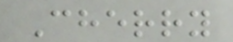Cherry
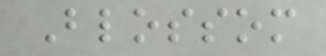Blossom
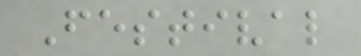Festival
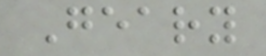Geary
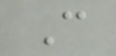C
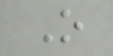O
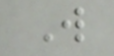W
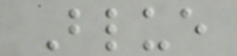Blue
